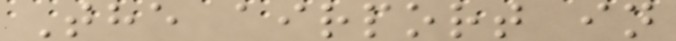The airport in
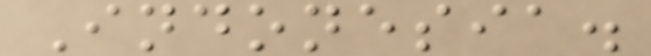Indonesia.
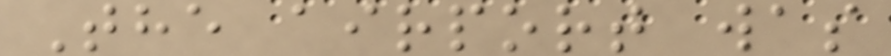The airport was
